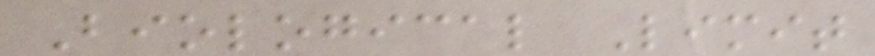Biological Limit
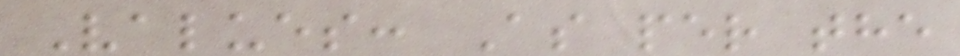Values: As per the
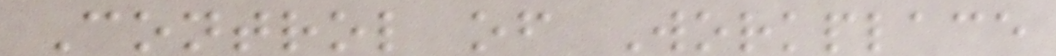Control of Workplace
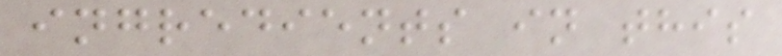ingredients in this
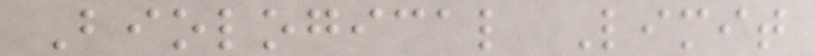Biological Limit
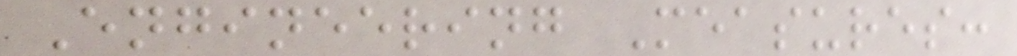Engineering Measures:
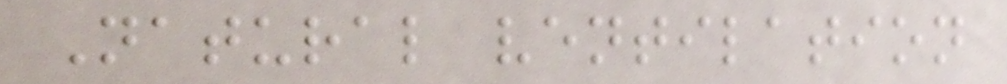Natural ventilation
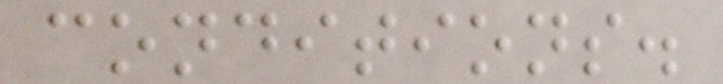conditions.
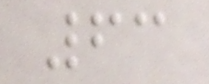63
